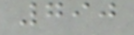790
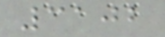3102
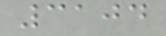3104
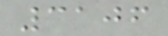3106
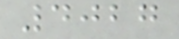4027
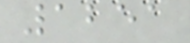1251
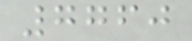7760
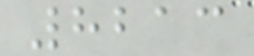8213
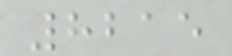8215
